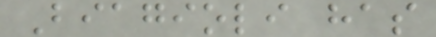Biagioli has
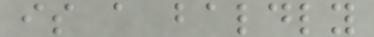is a baldly
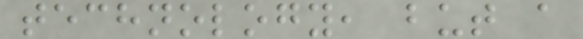technology, but a
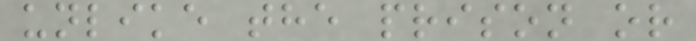unlike the prison or
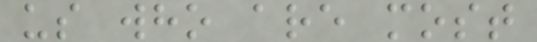us who are most
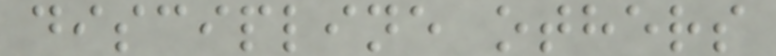discipline others
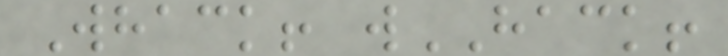Whack! wHACK!
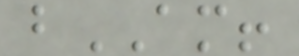bAM!
